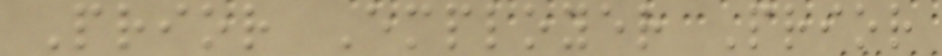Prior Employer Prior
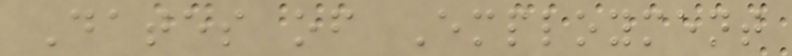Dates of Employment
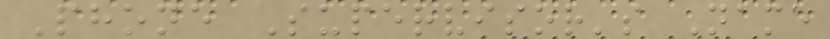Phone Supervisor's Name
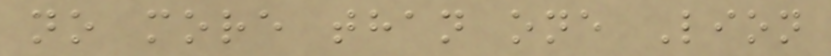no more than one Lion
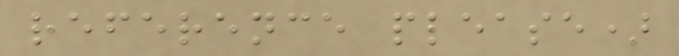reference please)
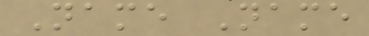Name Name
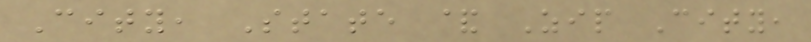City, State & Zip City,
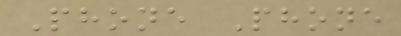Phone Phone
